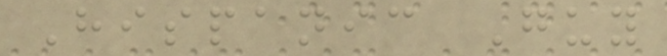Hispanic Guy
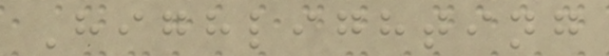Highlighting
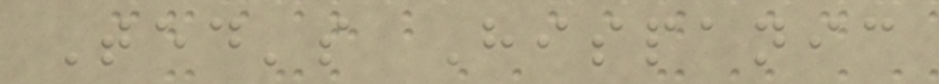Ted's Hispanic
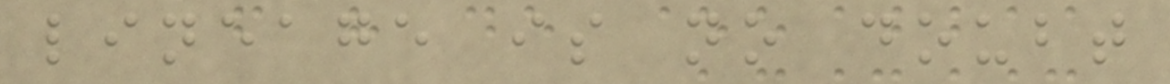lineage is no doubt
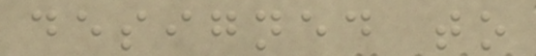designed to
